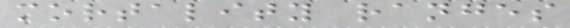mortality ranges
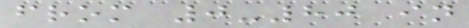from 0-80 in
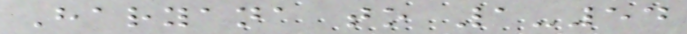Haryana to 1-54
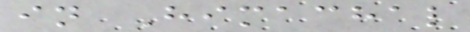in Himachal
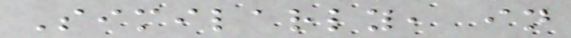Similarly, in
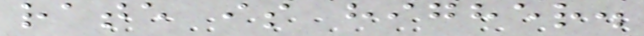rate is higher.
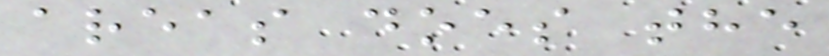areas does the
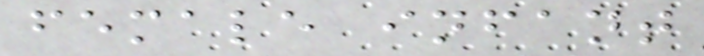female infant
